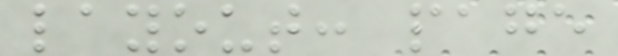layout: page
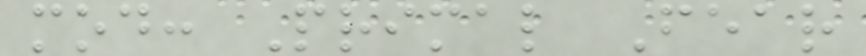mod: Primal Fear
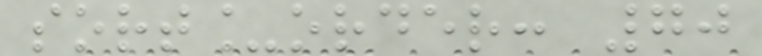sort_order: 70
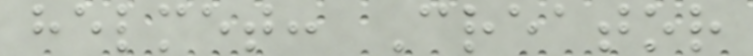helmet: Creator
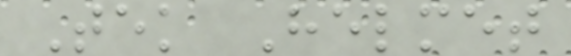Tek Helmet
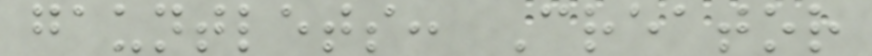gauntlets: Creator
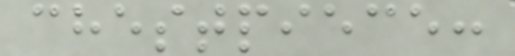chestpiece:
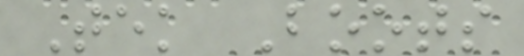Tek Boots
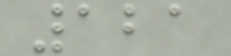121
